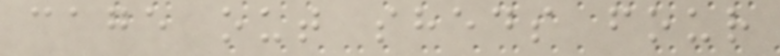cage out sheds four
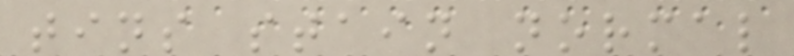tins stain normal
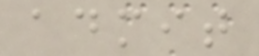admit
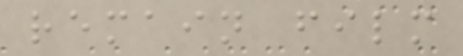remain film
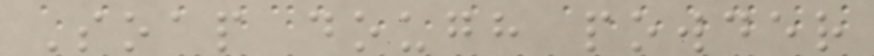Soap dough powder
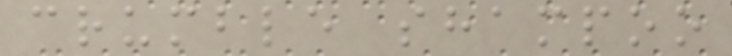crumble shampoo
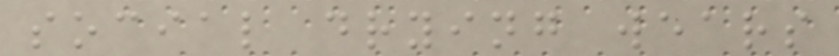social drying wears
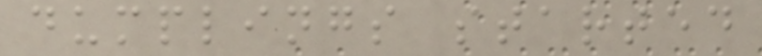dumplings started
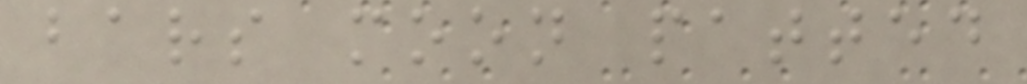bars moon patted
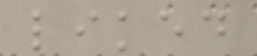liked
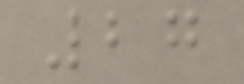27
